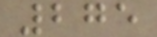275
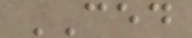CED
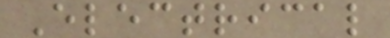Electrical
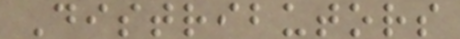Distributors
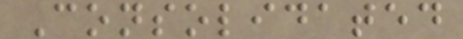Consolidated
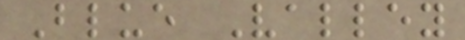Blue Valley
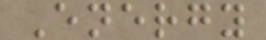Energy
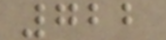722
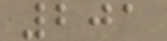201
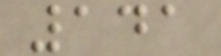141
